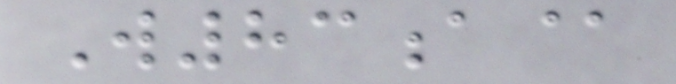W83a@
